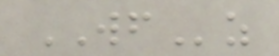WFz
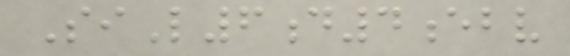SiL6d4ebv
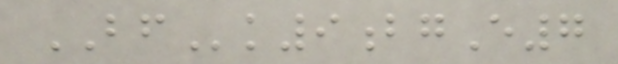BFk9bgE7
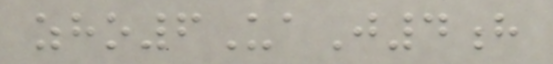zho6UaJ4h
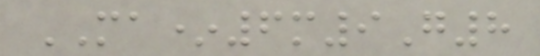MA*6m9G8
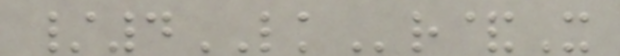/4LKr&X
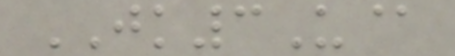JK3U@
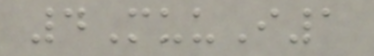4MuuI1
